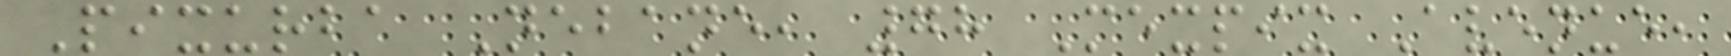Pixurba Nebane, 78 Mexpix Avenue,
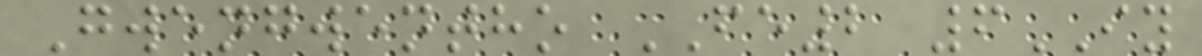Gwengwentho FE2 6IY
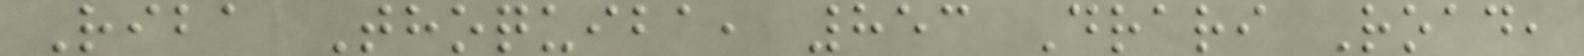Riba Thoquiba, 853 Drari Road,
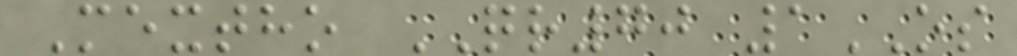Mextho QR70 1OS
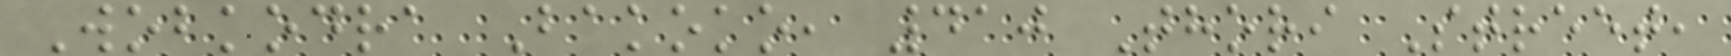Wobkodra Bakoko, 410 Thori Street,
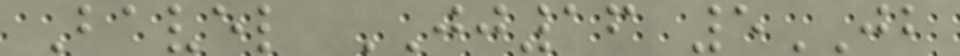Bavel JJ16 5JB
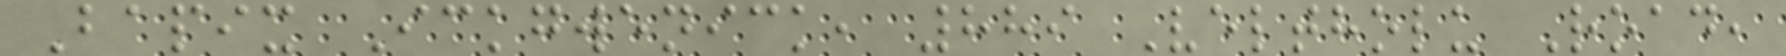Bapix Ickgwenick, 889 Veltholu Road,
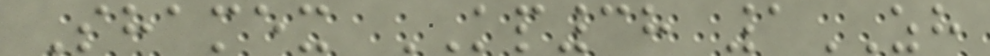Shamex KP38 1ZH
